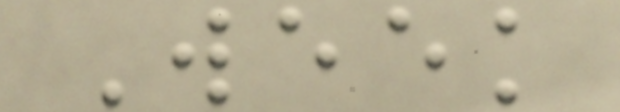Week
